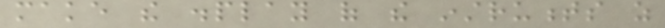make the display of the instruments as
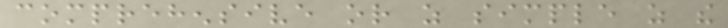comprehensive or as simple as the
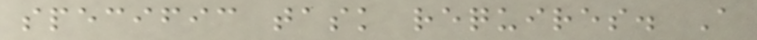specific task requires. A
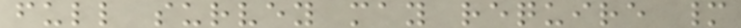full survey may require many
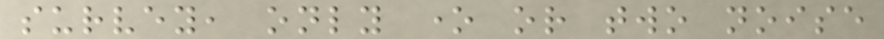survey, only one or two noise
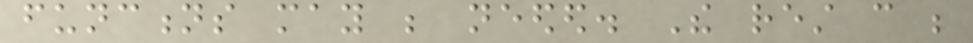functions may be needed. The rest can be
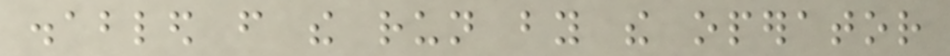disabled from the run by the operator
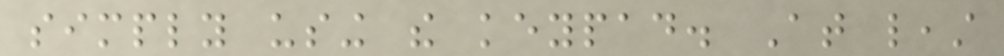simply using the keypad. At least
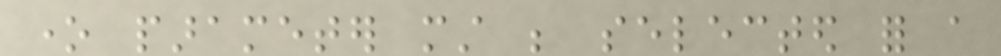one parameter must be selected for a
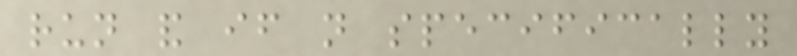run and if not specifically
